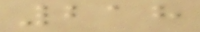218
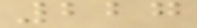227
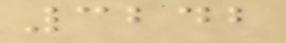3242
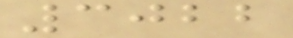3022
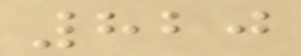820
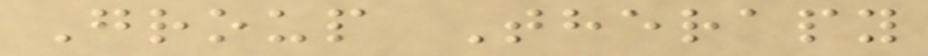Group Therapy
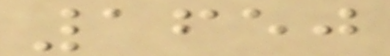1650
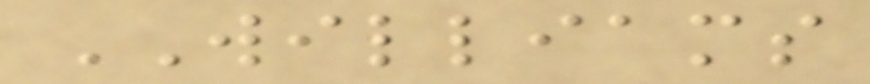WILLIAMS
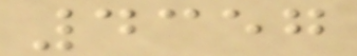4357
